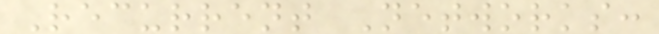Recurrent Networks:
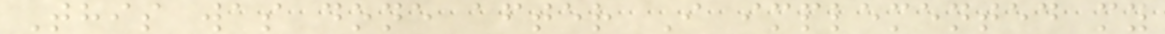This was done after I implemented my
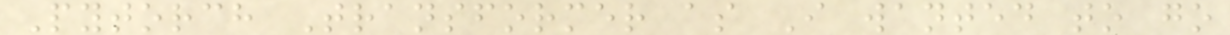Pytorch Transformer as I wanted to go
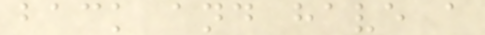back and have a
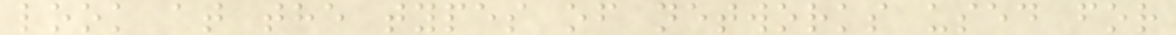look at the types of networks used for
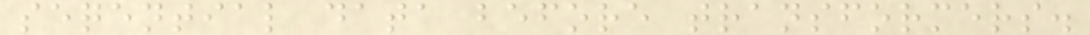seqential data before transformers.
